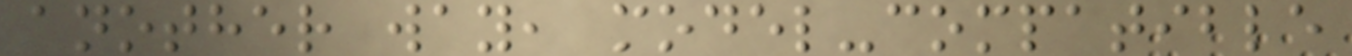another way, model-compatible
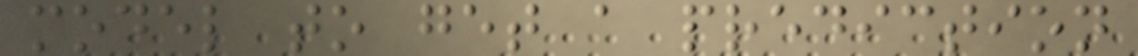model to get a prediction
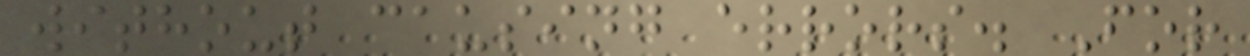without causing errors. For
